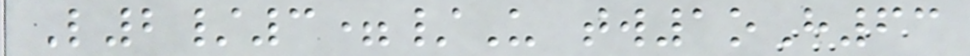L2/3=/U tw1oH63
